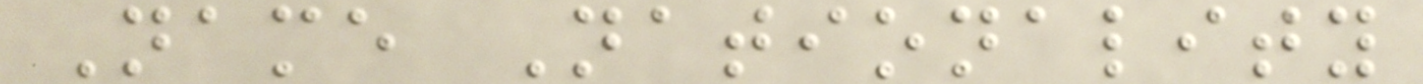Name Nationality
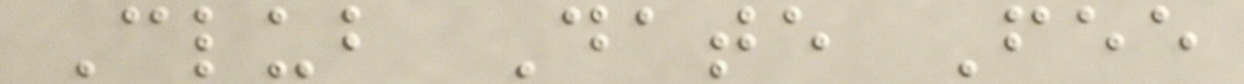Club Date Fee
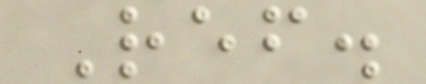Ref.
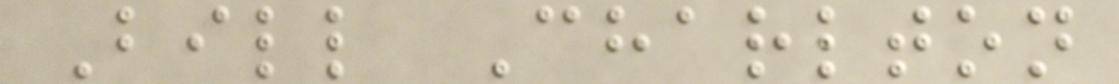Bill Charlton
